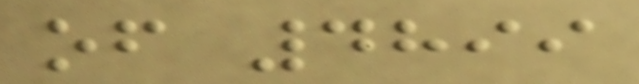of 4899
